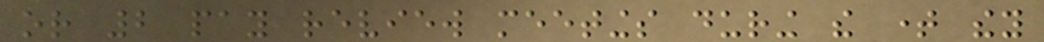or 2 pay review meetings during the time they
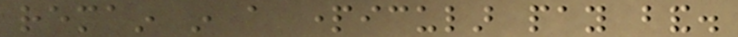remain in a particular pay band.
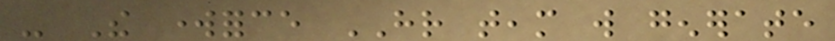- The workforce HR team will generate
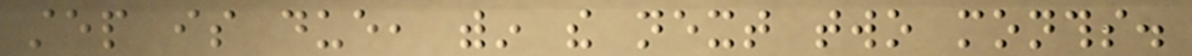step is due, within the next two months.
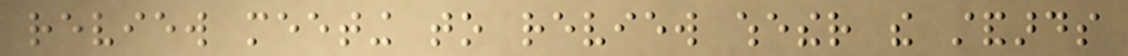review meeting to review whether the standards
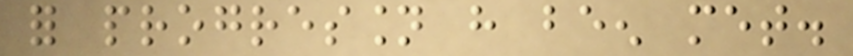for progression have been met.
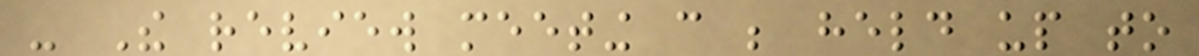- The review meeting can be held up to
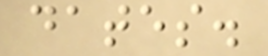dates.
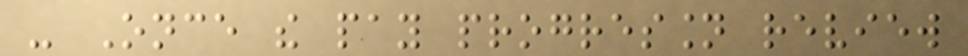- Once the pay progression review
